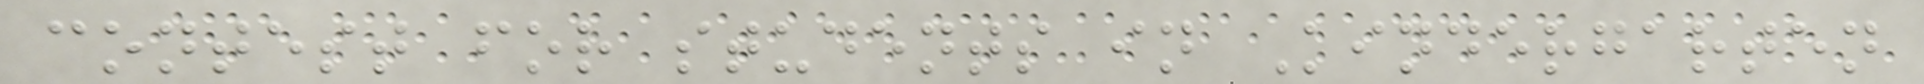contest for students in Kindergarten
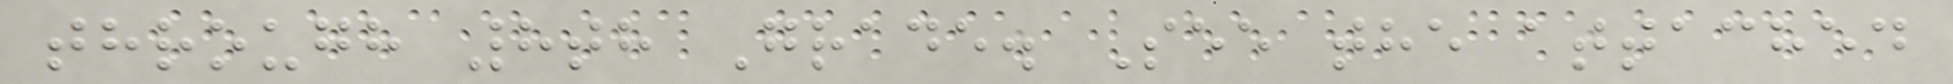through 8th Grade. See the attached
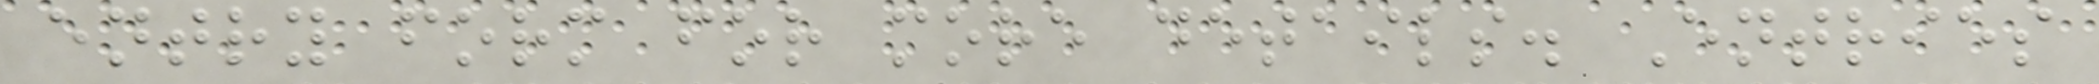entry form for more details. Entries
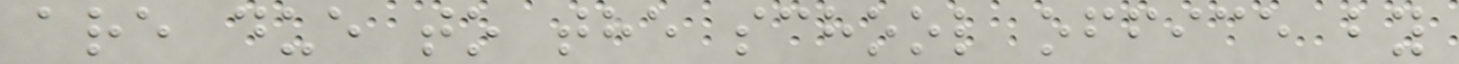are due to the school office by
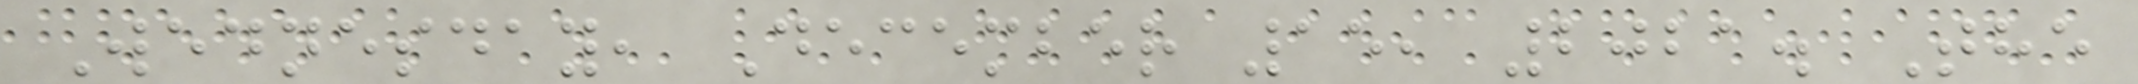Wednesday, December 15, 2021. The
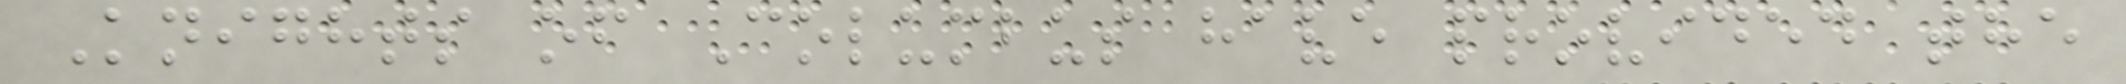Knights of Columbus have provided the
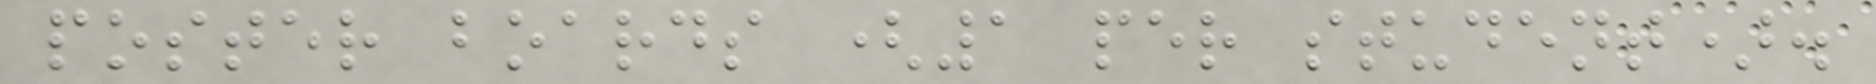poster boards (1 per student).
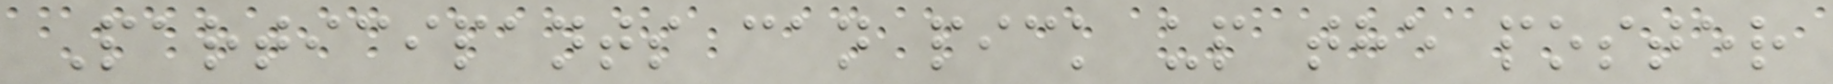Participants can pick up the poster
